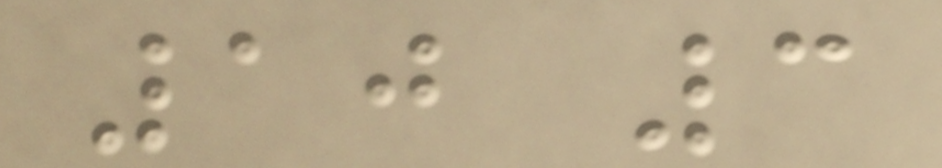10 3
